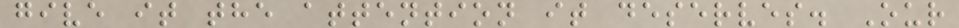give it the attention it deserves. Our
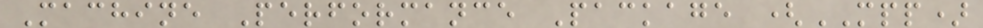Machine Performance Package (MPP)
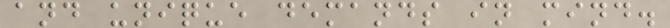and unique demands in mind.
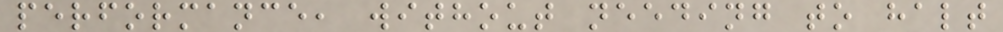performance, without needing to halt
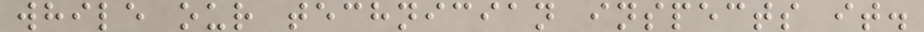while our technician inspects it.
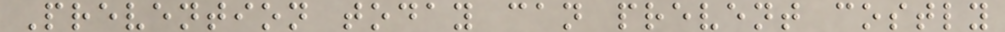Prevention today can prevent costly
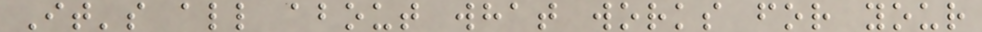It's all about what works for your
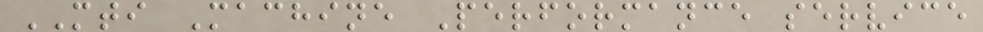MTI Machine Performance service
